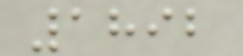1892
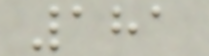181
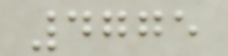4775
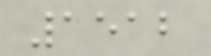1512
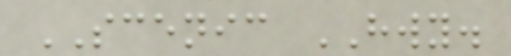SCENIC HWY.
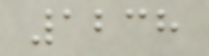1238
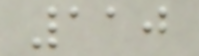110
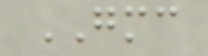GMC
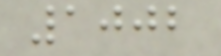1002
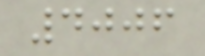4006
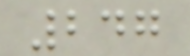247
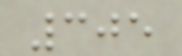305
